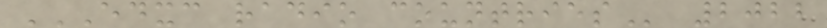EDXC RADIO COUNTRIES 2022
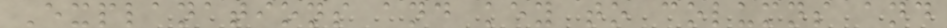Explanations and key to columns and
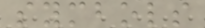symbols
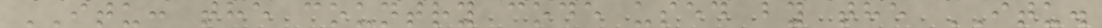ITU: the country code used by the ITU.
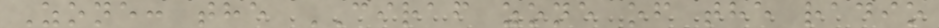Zone: the CIRAF zone of the radio
